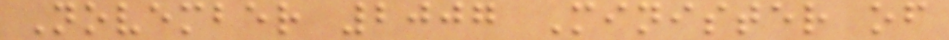November 2007 Minister of
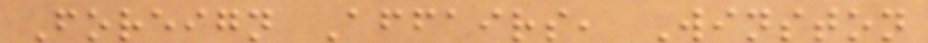Foreign Affairs, Winston
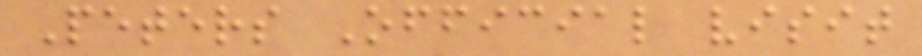Peters Official visit
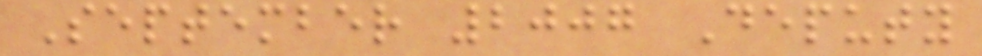September 2007 Deputy
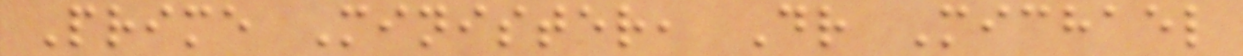Prime Minister, Dr Michael
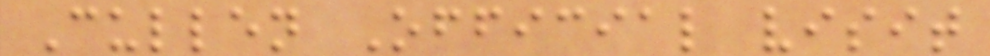Cullen Official visit
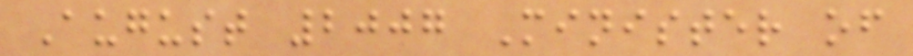August 2007 Minister of
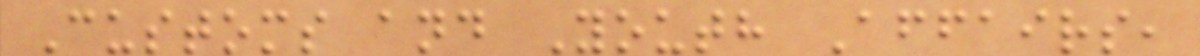Customs and Youth Affairs,
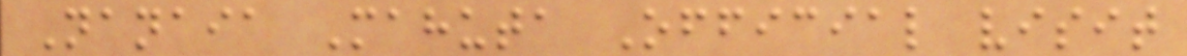Nanaia Mahuta Official visit
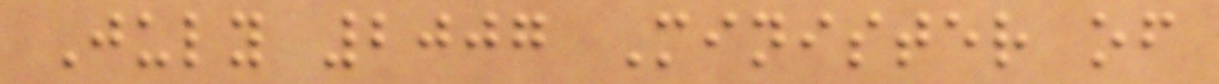July 2007 Minister of
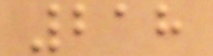218
